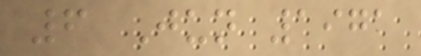6 Jun 1971
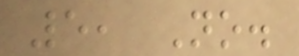5, No.
